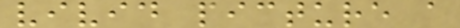vivid picture a
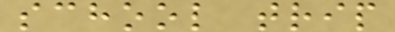school trip
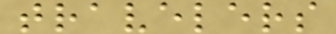travelers
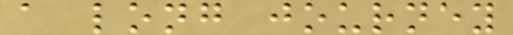a long journey
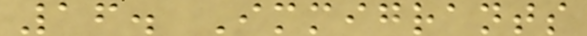16. Immigrants
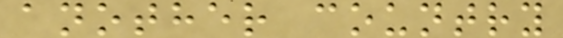another country
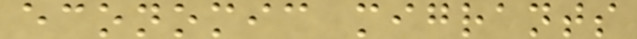economic migrants
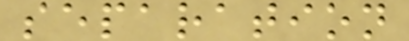separation
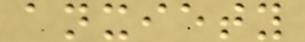anxiety
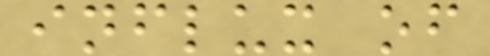influx of
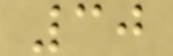30
